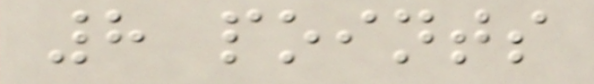8 points
